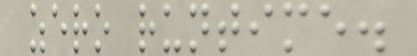zero runtime.
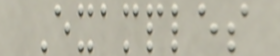Examples
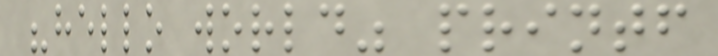"hello world" printf
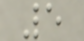5
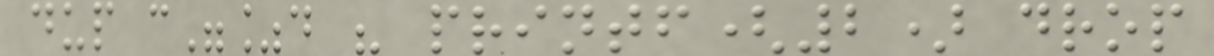dup c"%d " printf(2) drop
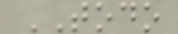TODO
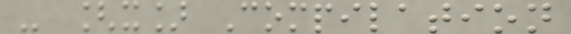- [x] Compilation
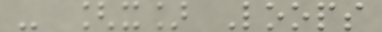- [x] Loops
